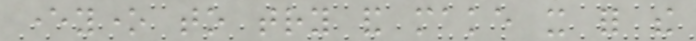everyone to try and make it for the
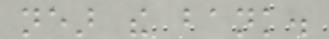near the bank.
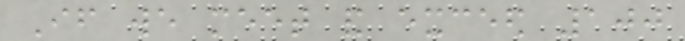If we meet and exceed 100
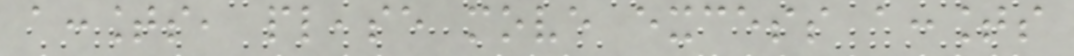accounts, please move excess accounts
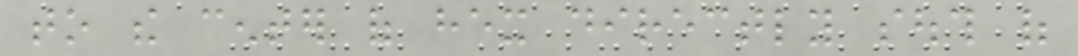to the center of hex directly south of
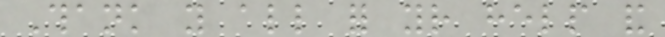Thank you all for your help and
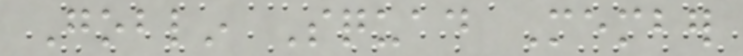Goblin Squad Member
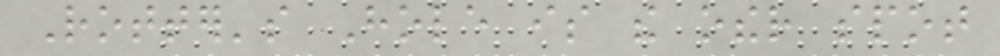Rotter's Hole is the other spot
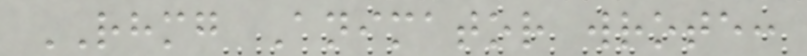RHMG Animator wrote:
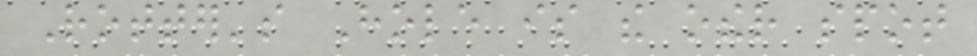Rotter's Hole is the other spot
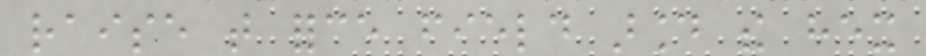raise that force field around the hex
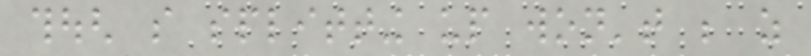though so splitting up won't be as
